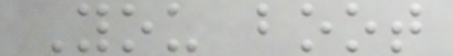You boot
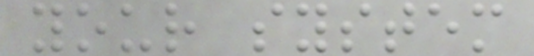your system
